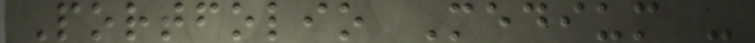Portfolio Medium -
